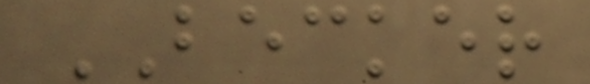BECKER
